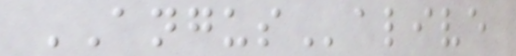ANGUSalive
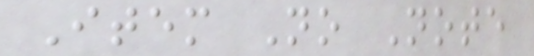Item No Note
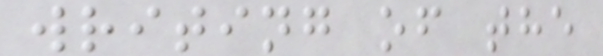writing of the
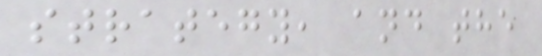strategy, and the
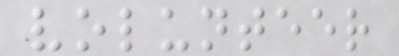volunteer
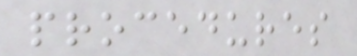procedures
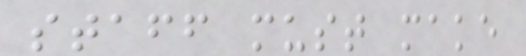staff must make
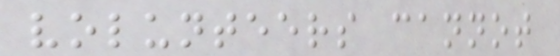volunteers cannot
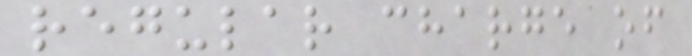regular charge of
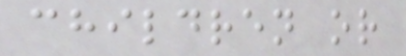children or
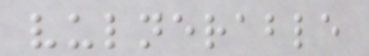vulnerable
